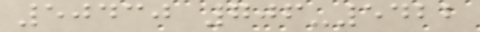50430 706-5422
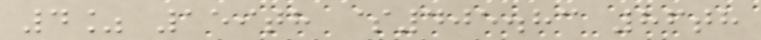4% 159th $405.83 86th
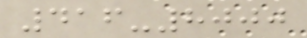416-8000
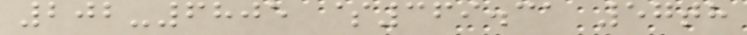202-6805 $369.31 57th
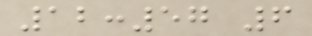12:57 6
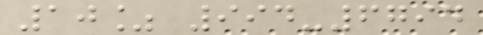10% 994-6794
